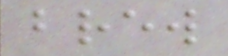brew
